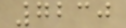7230
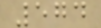574
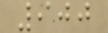900
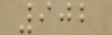902
